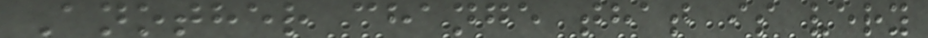Another change that is very
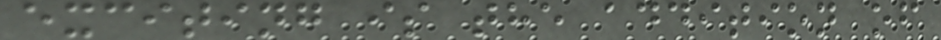exciting is the addition of
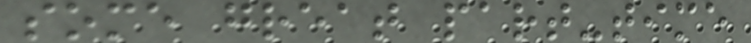some great part-time
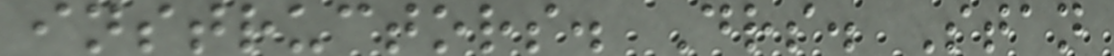instructors. Drs. Stan
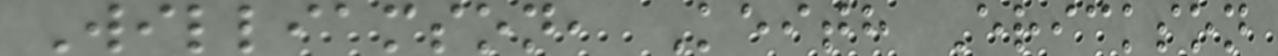Williamson, Keith Erickson
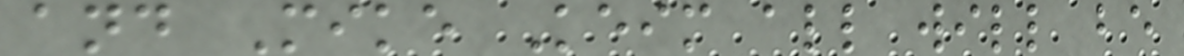and Mike Keim all will be
